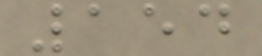154
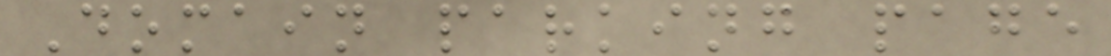Domain parking page
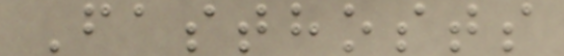Fasthosts
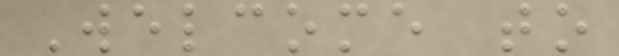Welcome to
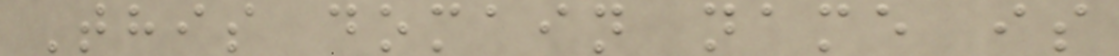This domain name is
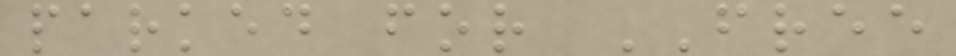parked for FREE
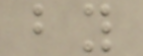by
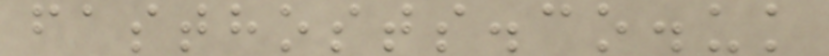fasthosts.co.uk
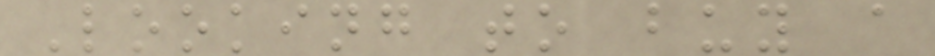Looking to buy a
